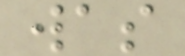was
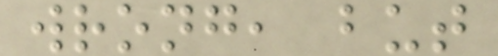wrong, but
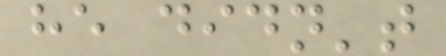he didn't
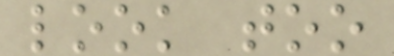look too
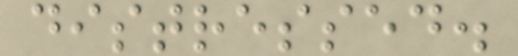distressed.
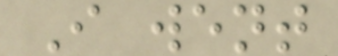I went
